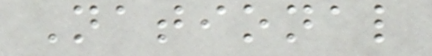National
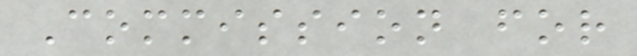Commission for
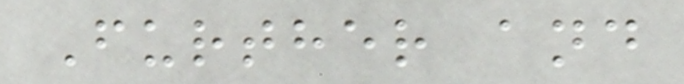Further and
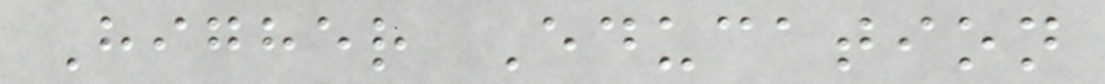Higher Education
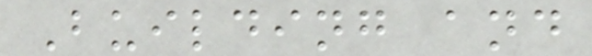Building and
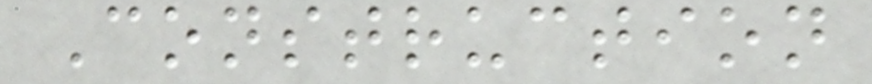Construction
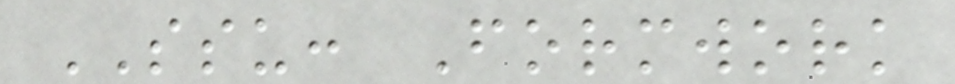SSU: Formwork
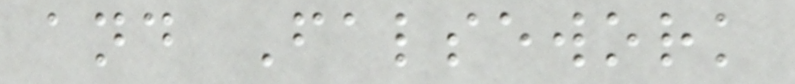and Falsework
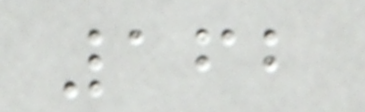162
